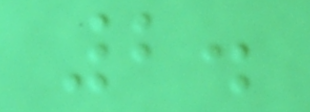2.
